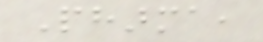Pharma,
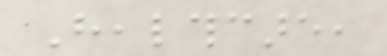Healthcare,
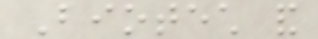Biotech and
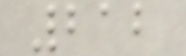212
